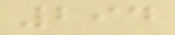294
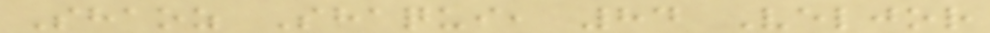Shaoz Shaqui, 84 Veljor
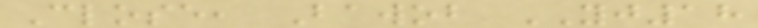Close, Bawob YJ18
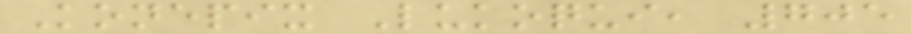Konepix Lukoqui, 705
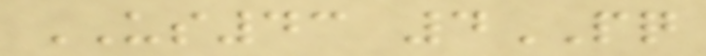US43 4PQ
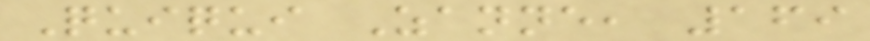Quiqui Zanne, 169
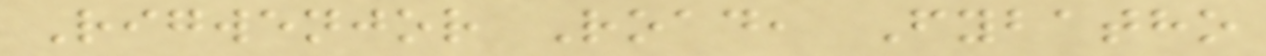Rigwenjor Road, Fybatho
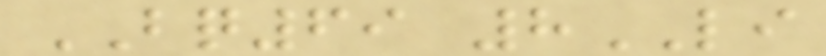BQ69 8LI
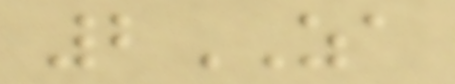2ZA
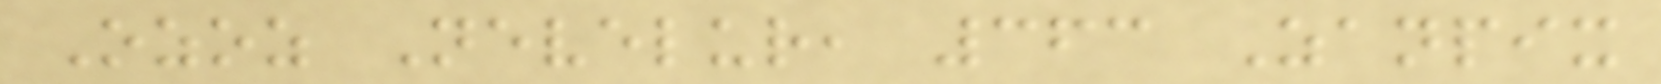Ozoz Nevelur, 363 Zanpix
